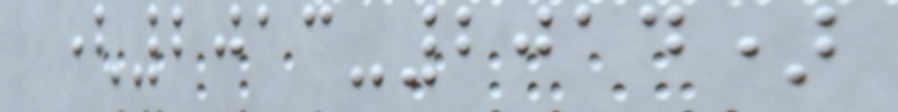(2013-2014)
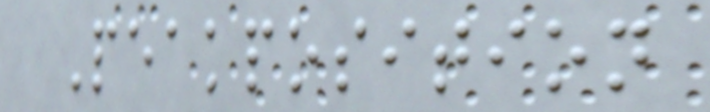Peakposition
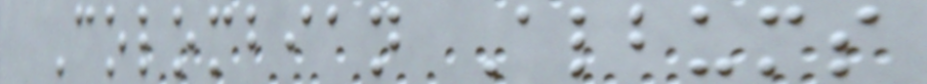Colombian Albums
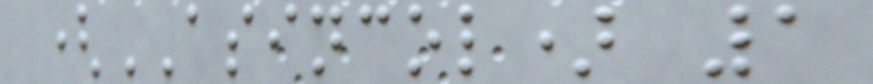(ASINCOL) 1
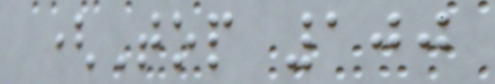(Top 100
